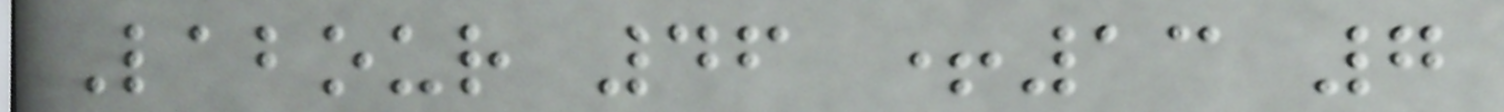Labour 46 +13 7
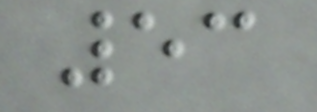53
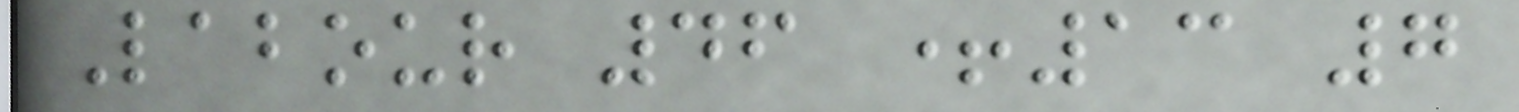Labour 46 +13 7
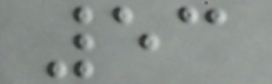53
